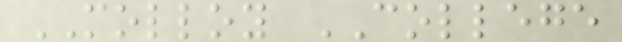MOLLOY COLLEGE
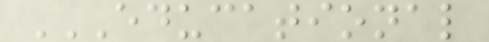EDUCATIONAL
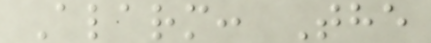Alarm: The
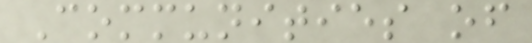Communities of
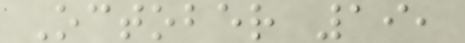October 19,
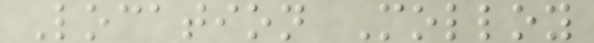Location Molloy
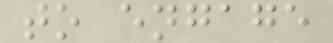to engage
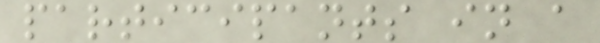participants in a
